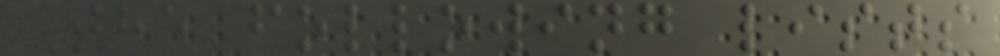The following lists
